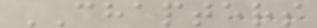CHAPTERS
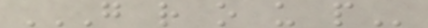G R O U P
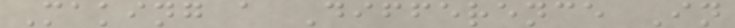Making a Difference In
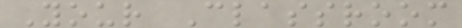Your Classroom
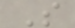S
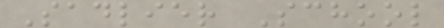Sadlier School
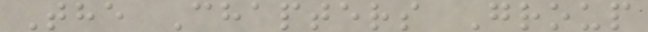The Chapters Group
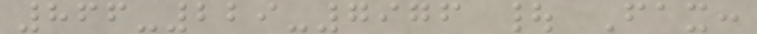866-229-7976 | Fax:
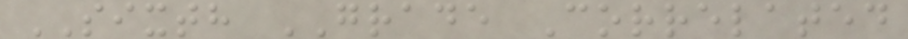SIXTH GRADE Correlated
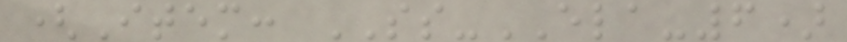(Item: SS-ELA-6)
